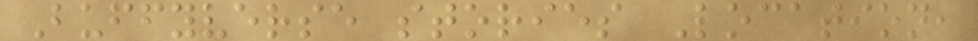Buffyverse stories Location,
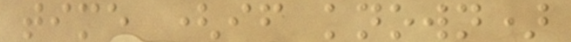time (if known)
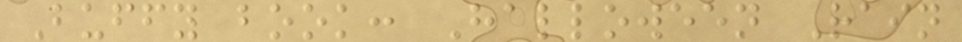Buffy book: Halloween Rain
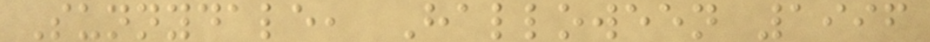Sunnydale, Halloween 1996
